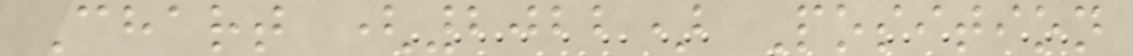Chart (2022) Position
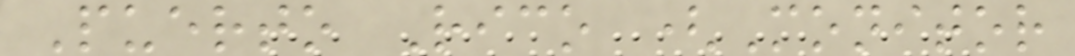Puerto Rico (Monitor
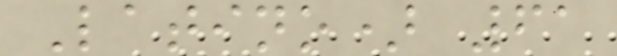Latino) 61
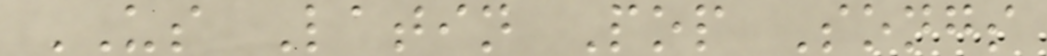US Latin Pop Songs
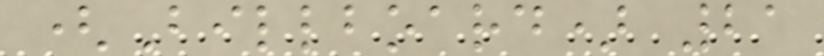(Billboard) 21
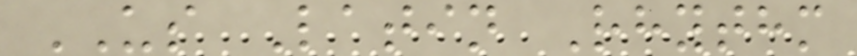US Latin Rhythm
